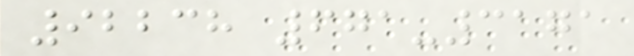92238 671-3171
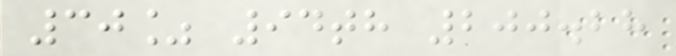30% 94th 200.28
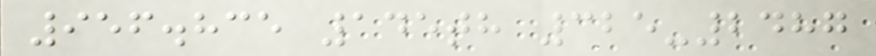956.835 145th 325-2487
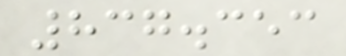837.353
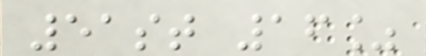51st 16%
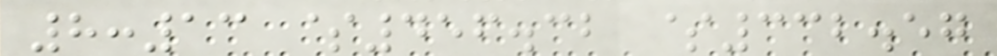8:13 $456.32 $332.57
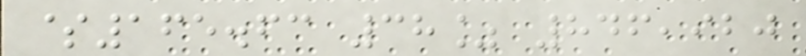$165.63 38% 846,920
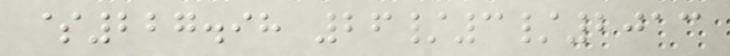$227.98 26/3/2013
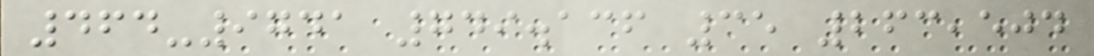464-9741 749.136 35 263,504
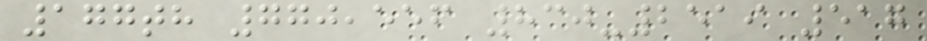177th 770,556 830-2519 517
